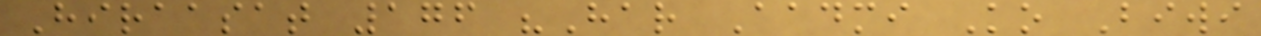Hiraasat 176 "Har Aadmi Ko Biwi
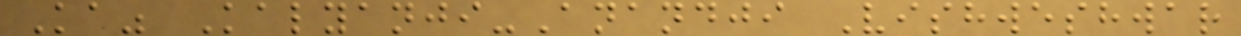Ka" Kalyanji-Anandji Vishweshwar
